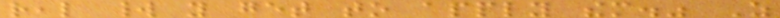real world you get to apply them." As
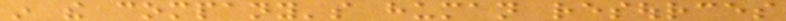in the company's human resources
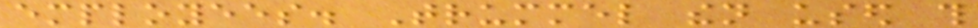employees. Trummel then used this
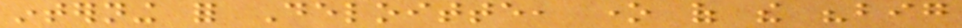interning for Deloitte, one of the "big
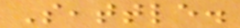Seattle.
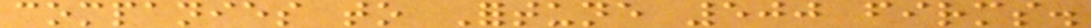companies to Fortune 500 firms.
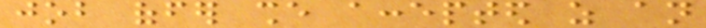job offer she accepted as an
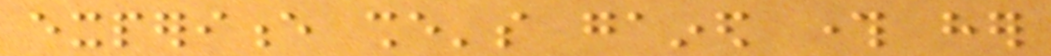experience she's gained through her
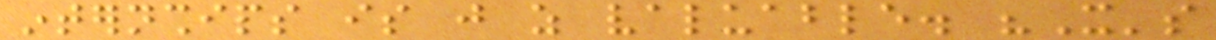internships is just as valuable. "It's
